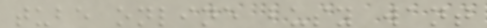tube online busy want
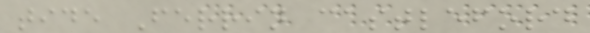tide Ferrin castleford
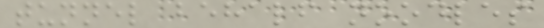tunnel behalf noodles
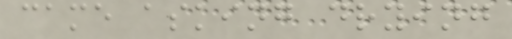came asking drying
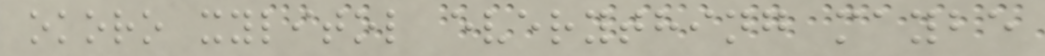okoro xylitol everything maybe
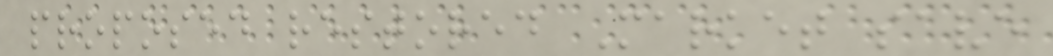proposed restored Market save
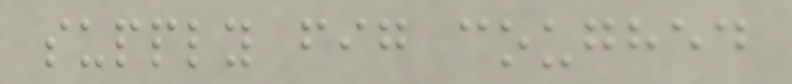supply fig coughed
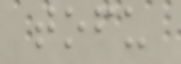tofu
